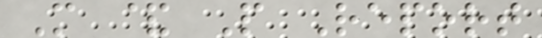M & P Report
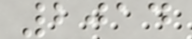2014
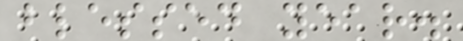blessed year.
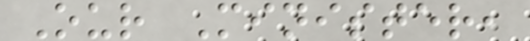Our Minister,
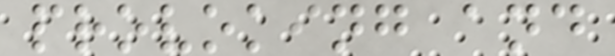provoking and
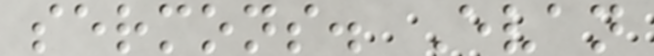sermons. Evan
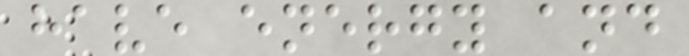have energy and
